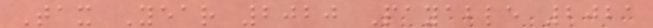Tax Year 2020 Payable 2021
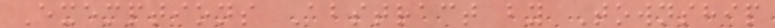Exemptions Abstract by Township
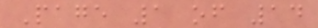Page 1 of 14
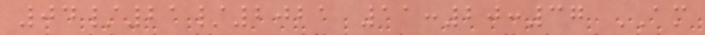04/21/2021 11:20:37 AM
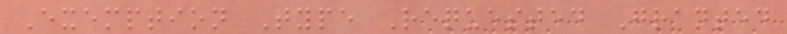Exemption Type Requested Granted
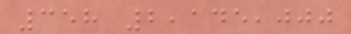358 2,145,000
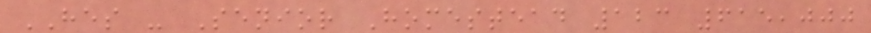HES - Senior Homestead 123 615,000
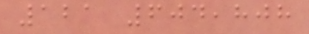121 604,808
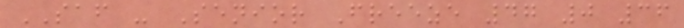SAF - Senior Freeze 47 0 36
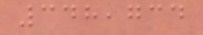348,734
